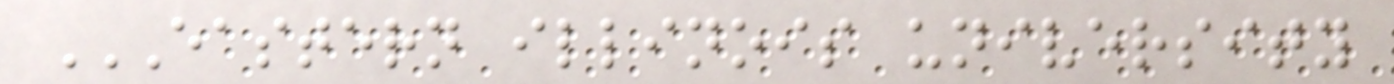EASTERN ILLINOIS UNIVERSITY
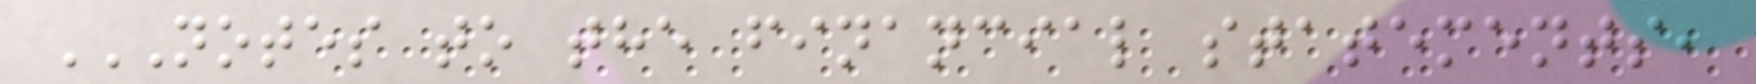NOTES TO THE FINANCIAL STATEMENTS,
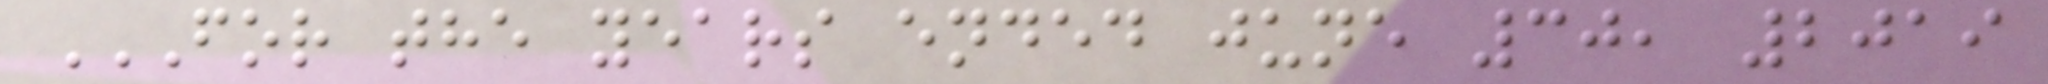FOR THE YEARS ENDED JUNE 30, 2019
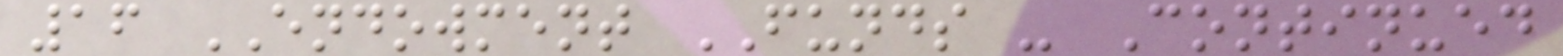16 ENDOWMENT FUNDS - Continued
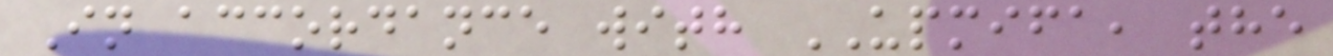In accordance with UPMIFA, the
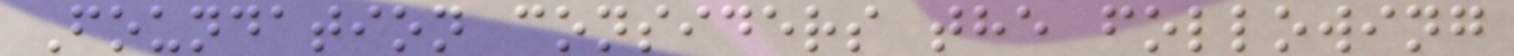Foundation considers the following
